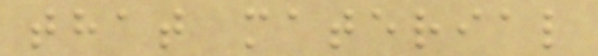that material
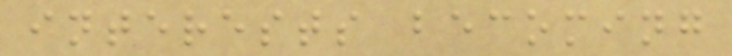interests becoming
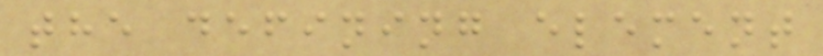the defining element
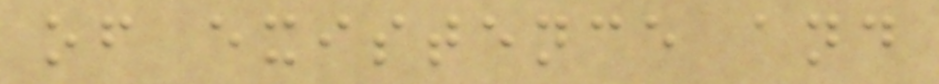of existence and
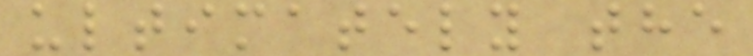ultimately the
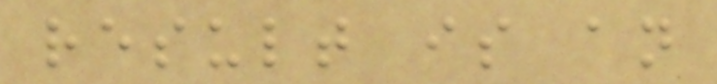result is an
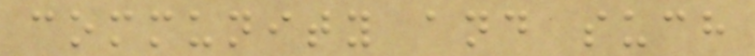community and such
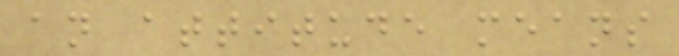an attitude means
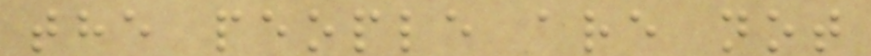the people are not
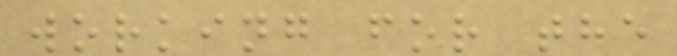working for the
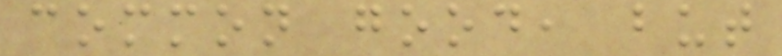common good, but
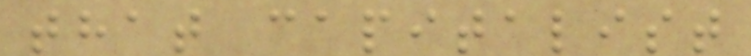that capitalist
